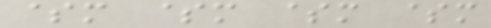$m $m $m $m
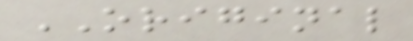ORIGINAL
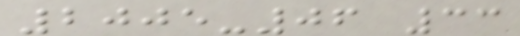2005-06 33
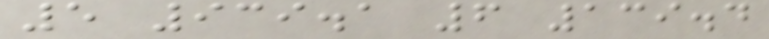5 939.1 6 139.4
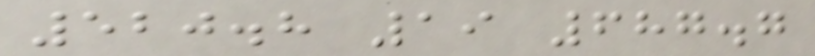520.8 19 687.7
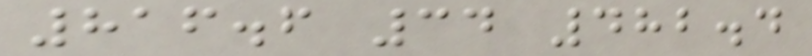816.6 34 482.4
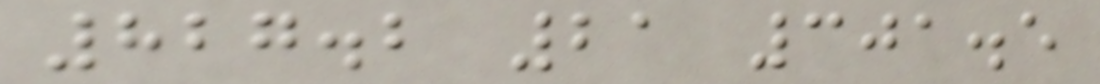827.2 21 301.5
